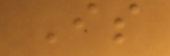Is
